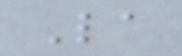La
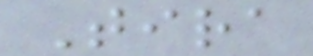Tira
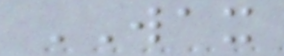WAX
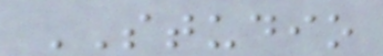STUDIO
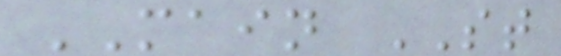MAIN ST
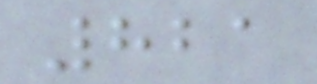821
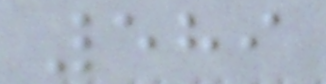589
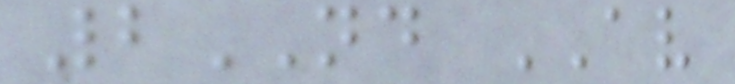2ND AV
